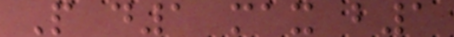P d1 max b1
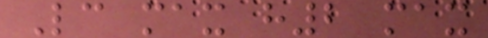Lc max h2 max
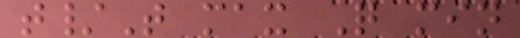t/T max Q min
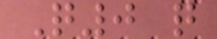Q0 q
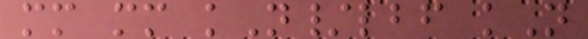mm mm kN/lbf kN
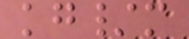kg/m
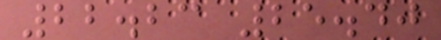22.23 25.40
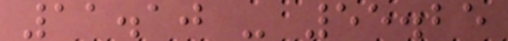11.10 - 55.25
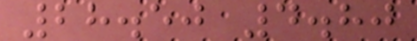28.50 4.80
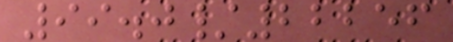99.0/22256
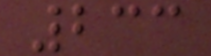233
